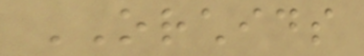ORCHIDS
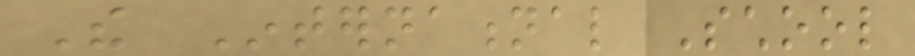The International School
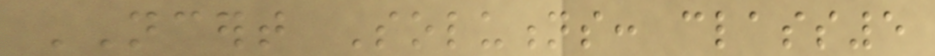NCERT Solutions: class5
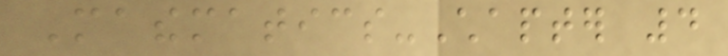Mathematics-Chapter 4
